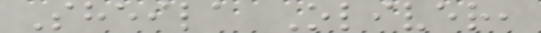Sheila Oliver,
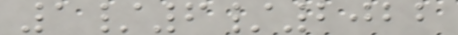1/6/2022
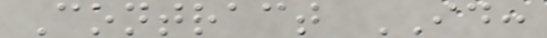Contract ID:
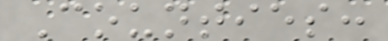Counties:
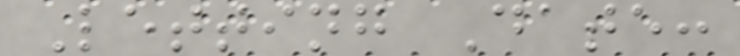Letting Date:
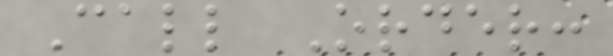Call Order:
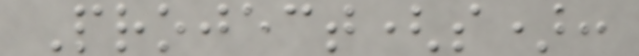Project(s):
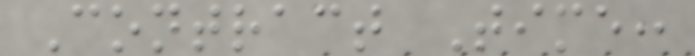Contract Time:
